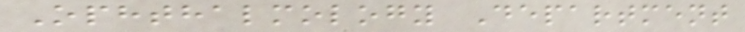Ophthalmology Department
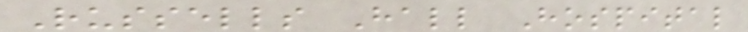Russells Hall Hospital
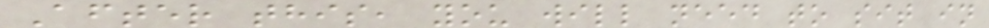After this, you will need to sit in
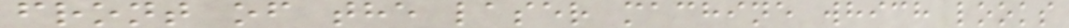front of the laser machine which looks
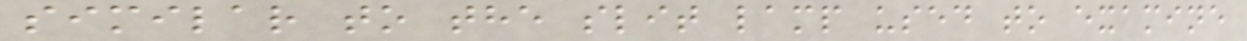similar to the slit lamp used to examine
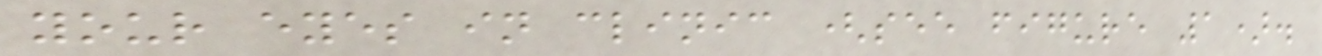your eyes in clinic (see figure 1).
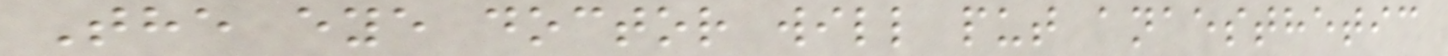The eye doctor will put anaesthetic
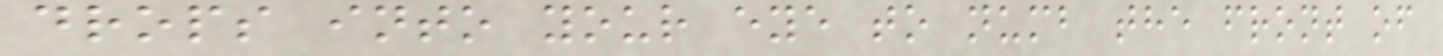drops into your eye to numb the front of
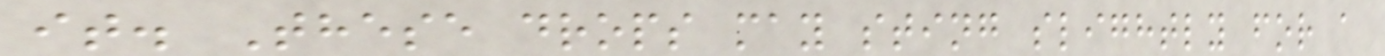it. These drops may sting slightly for a
